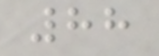88
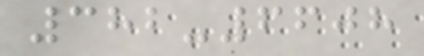382-6608
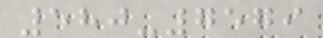580-7579
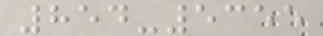854-5355
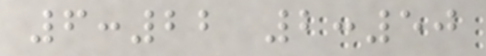6:22 2:50
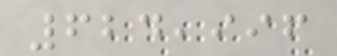624,996
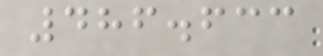486.633
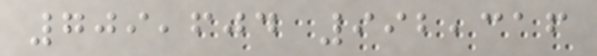709,604 992,316
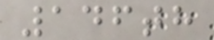146th
